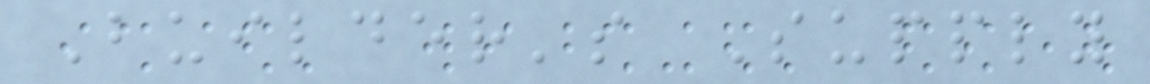Builder's Supply
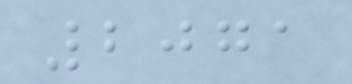2071
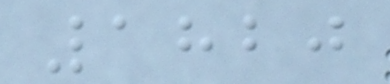1820
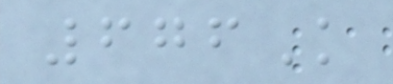676K
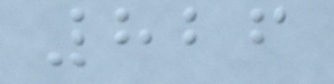826
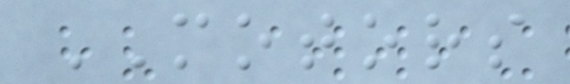MOTORS
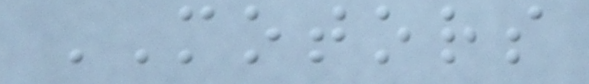MOTORS
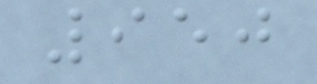950
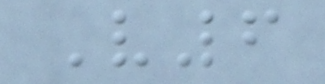V6
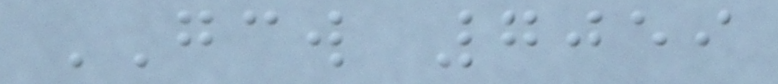GCW 7059
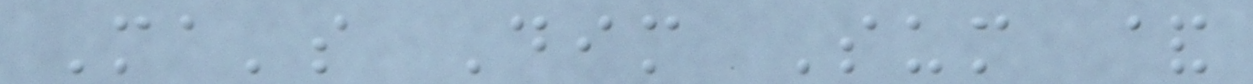Ma's Dim Sum &
